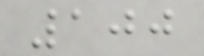100
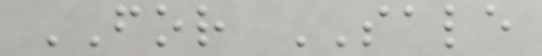FOR SALE
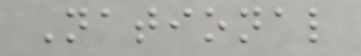National
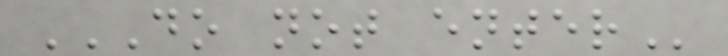DO NOT ENTER
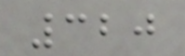320
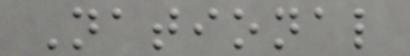National
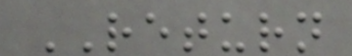RETURN
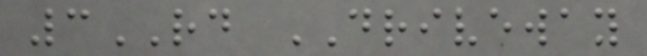3RD DRIVEWAY
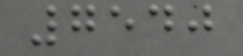7540
